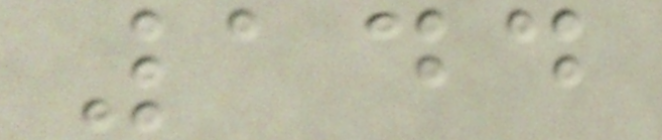144
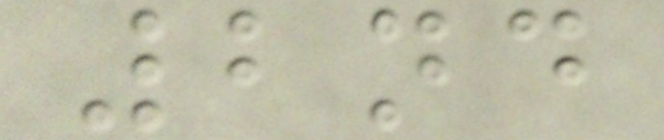2nd
